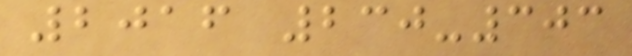2016 230-303
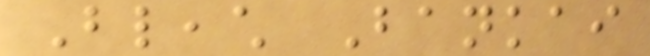Bleach Bankai
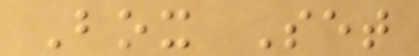Box Set
